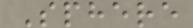Sphere
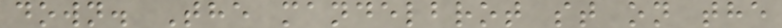down. The mandelbrot st on the
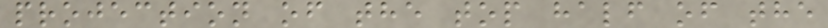projection of the top half of the
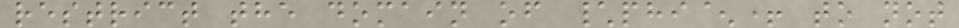restrict the domain of \phi^+ to not
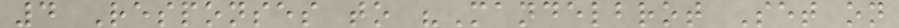4 Responses to "Mandelbrot Set on
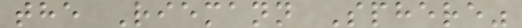the Riemann Sphere"
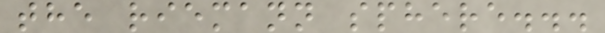the riemann sphere...
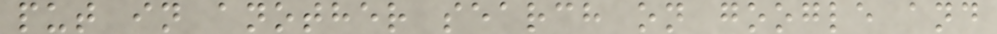put in another search on google and
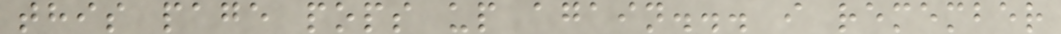this page pops up again... i remember
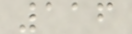116
